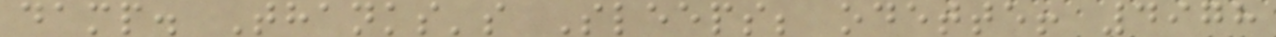damp. Thanks's Sleeps; odette! 4978
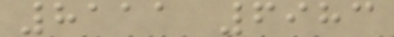8111 6983
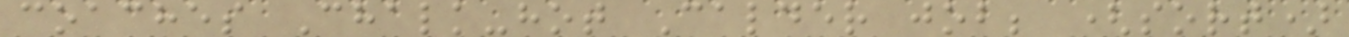coaches Chalk-hot Calder job; (sort)
